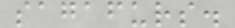sagafurs.
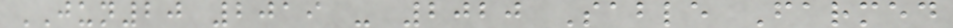JUN20 2019 - 2020 Sable Farmed
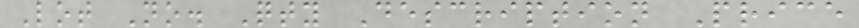Lot No. Qty Description Price
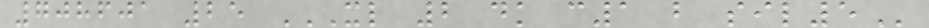708601 25 XL 2 DK C1 B SIL5
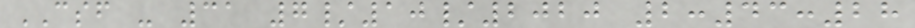CSF - 31 7/10/2020 2:43:28
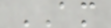AM
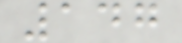147
